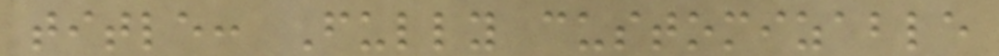title: Fully customizable
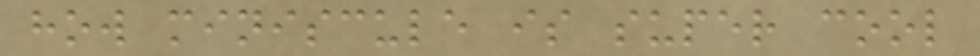how miniscule is super cool
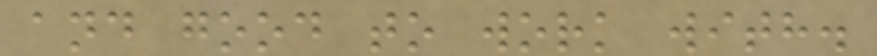and good to work with.
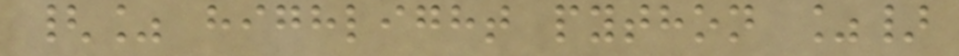{% highlight python %}
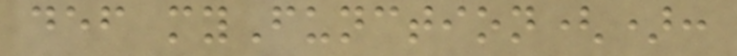def myFunction():
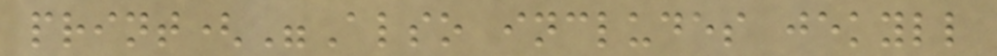print("Also includes jekyll
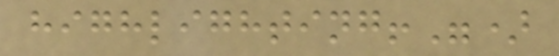highlighting!")
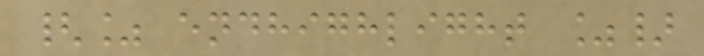{% endhighlight %}
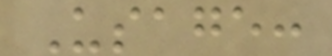Usage:
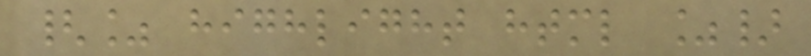{% highlight html %}
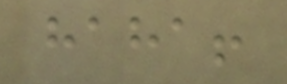haha!
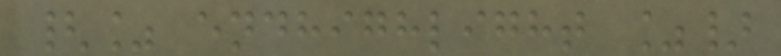{% endhighlight %}
